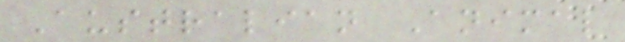Australian Animal
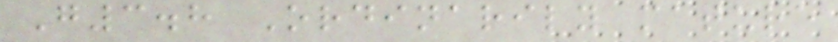G3.8 Ordinarily mature
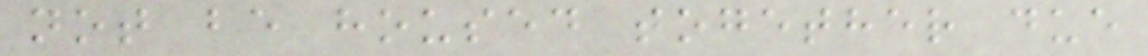not be housed together due
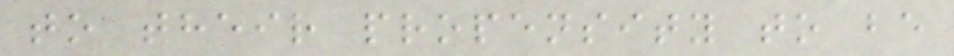to their propensity to be
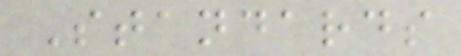Standards
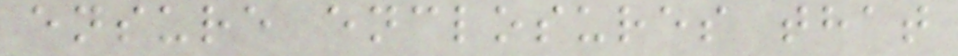ensure enclosures that
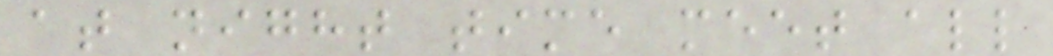at night time meet all
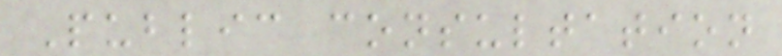Public consultation
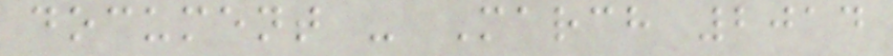document - March 2014
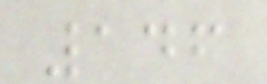146
